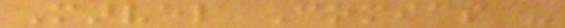Marvel Comics -
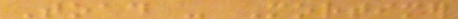Toad - Mortimer
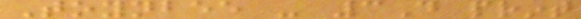Toynbee - 3D print
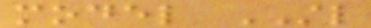model STL
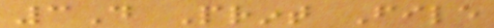3D Print File
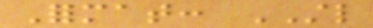Format: STL
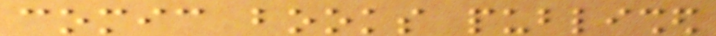comic books published
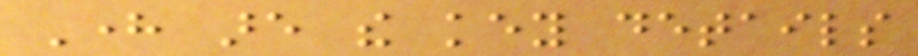Here are the key details
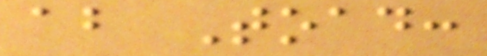about Toad:
